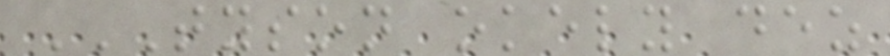TYSON OKELY DEZ
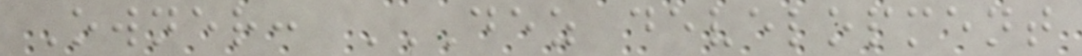Owner: DEZ DEVELOPMENT
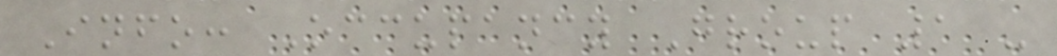Info: Occupancy Group 1 -
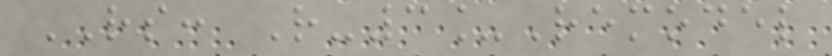RS: R-3_Remodel
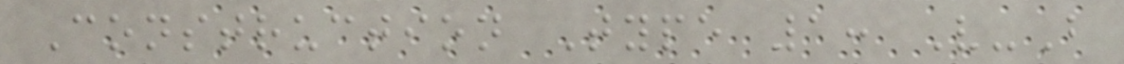Construction Type 1: V-B
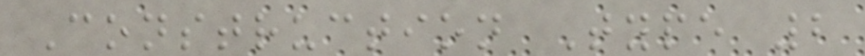Construction Type 2
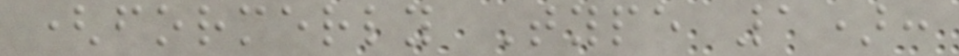(formerly Type 1):
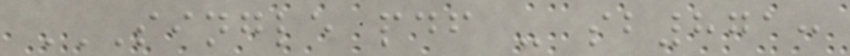SINGLE PDF - SB871:
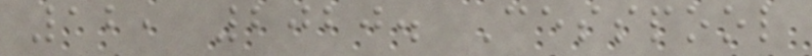12, 2020. Cesspool
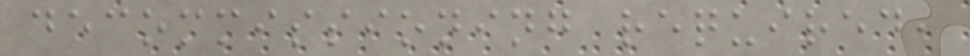decommissioning required,
